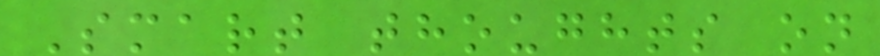Smart thoughts on
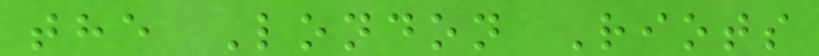the London Riots
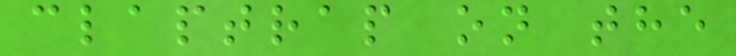claptrap on the
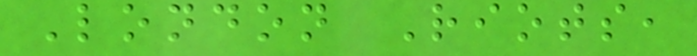London Riots,
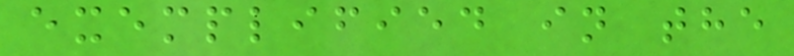exemplified in the
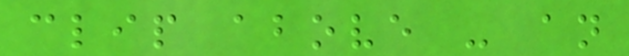clip above - an
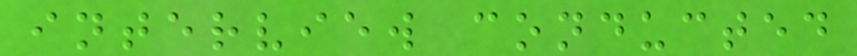interview conducted
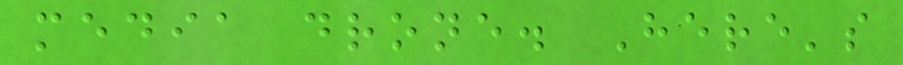media drone. Here's
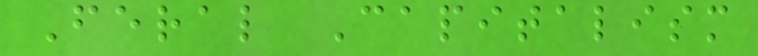Feral Capitalism
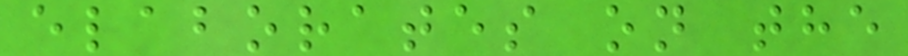elaborates on the
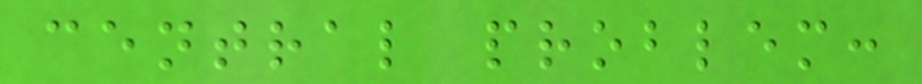central problem:
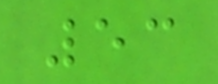53
